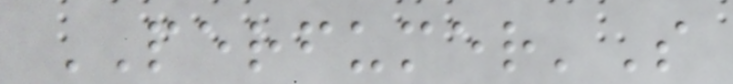PERFUMER'S
